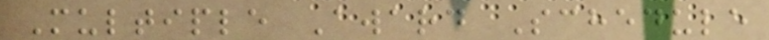Multiple Award Schedule
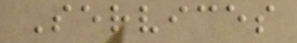Services
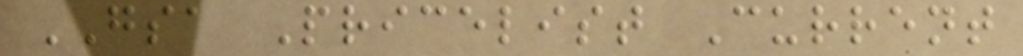GSA Pricelist Current
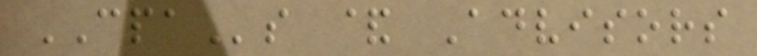CPAs & Advisors
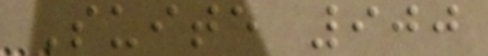Suite 900
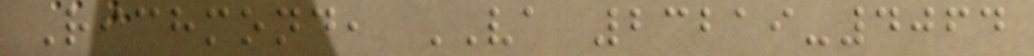Richmond, VA 23219-4064
